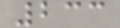233
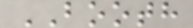BOOTH
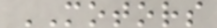MOTORS
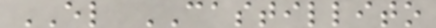EL CASTILLITO
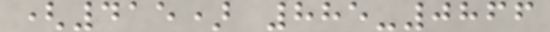(415) 885-0866
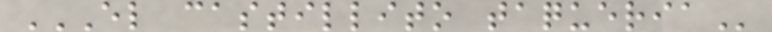EL CASTILLITO TAQUERIA
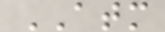ATM
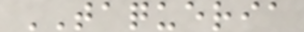TAQUERIA
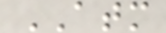ATM
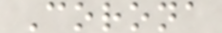Corona
